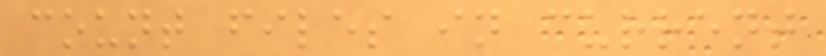count files in current
